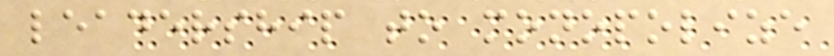leadership to monopolize
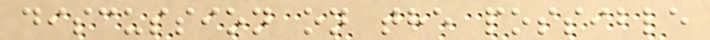discussion on the possible
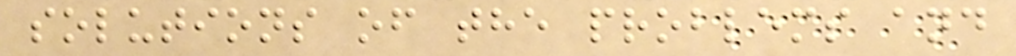solutions of the problems and
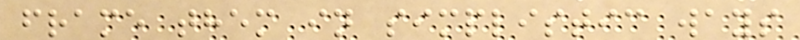frame them in simplistic ways
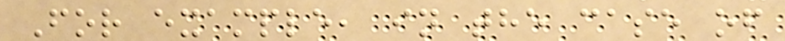For example, in the case of
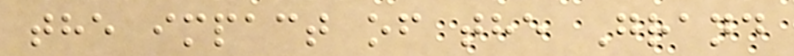the impact of the Grand
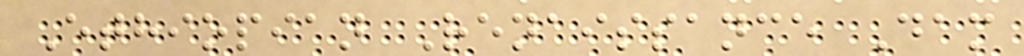Ethiopian Renaissance Dam
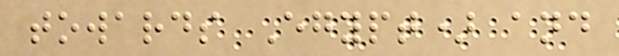towards Egypt) and
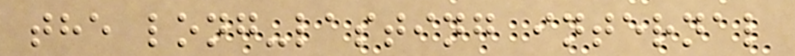the long-lasting internal
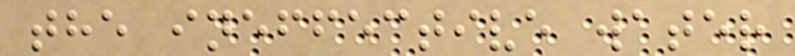the ineffective water
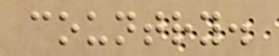country.
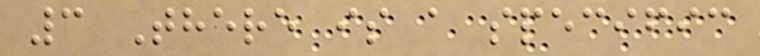3 There is a specific
